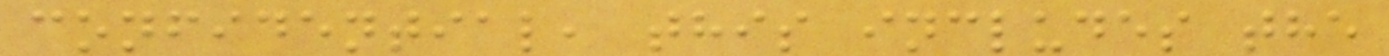confidential, this includes the
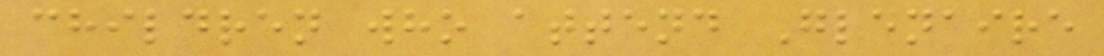children who attend Glenaire
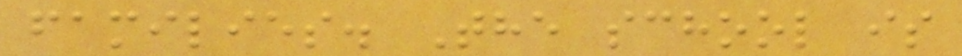families. The school is
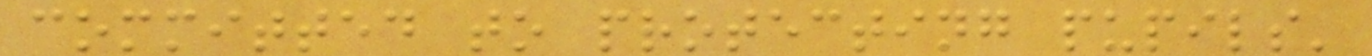committed to protecting pupils'
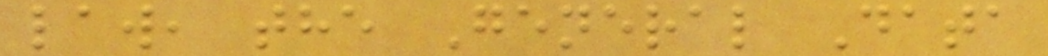law, the General Data
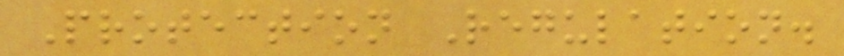Protection Regulation.
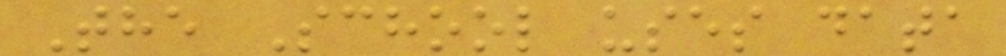The School uses data
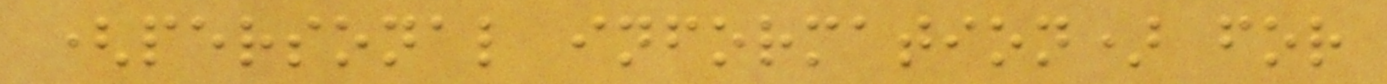(personal information) for
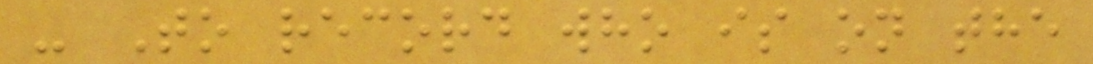- To record who is on the
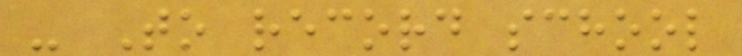- To record school
